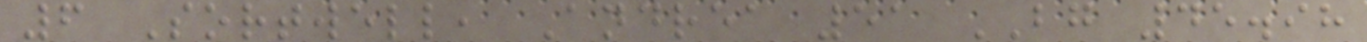6 Sortwell, Andrea 51 BG 45.98
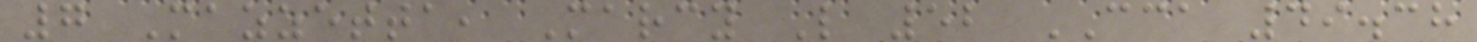7 Mazzetta, Marcy L 52 CCA 49.38
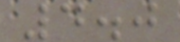4.0
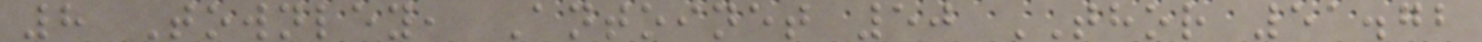8 Townley, Antoinet 50 THOR 51.72
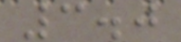3.0
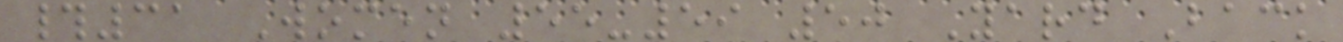#31 Women 55-59 50 Yard Back
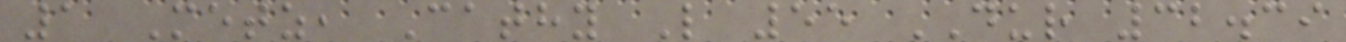1 Metz, Cathy L 55 DUR 32.39
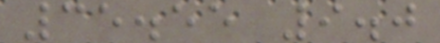35.55 9.0
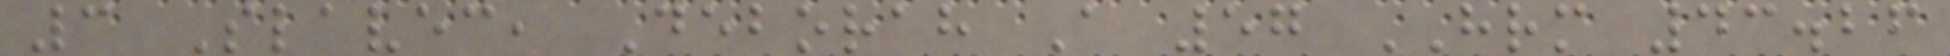3 Slavec, Deborah A 57 HRM 43.26
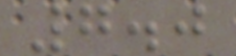7.0
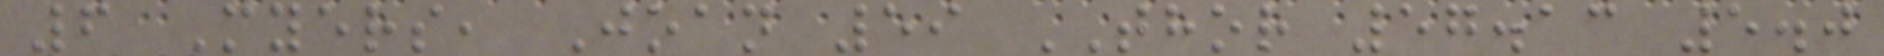6 Myers, Joan 59 THOR 57.13 5.0
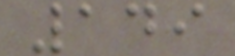149
